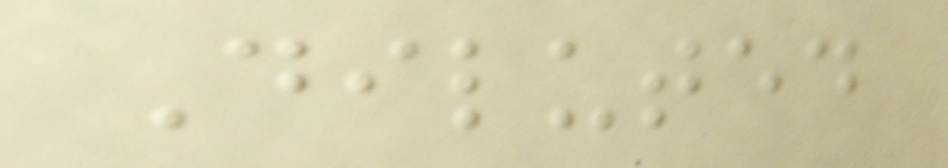Diluted
